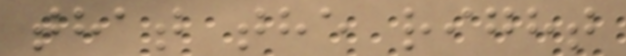that the right
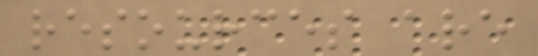resources are
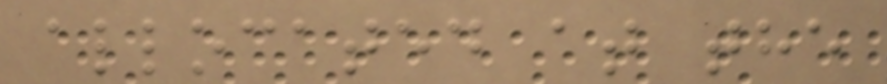allocated at the
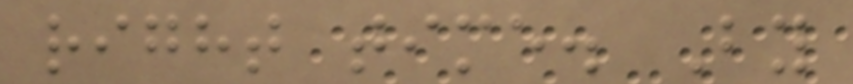right time. By
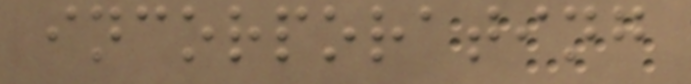incorporating
